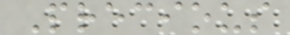Precious
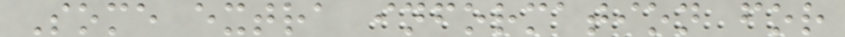Some extra information for
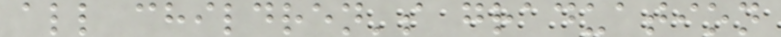all children's graduation
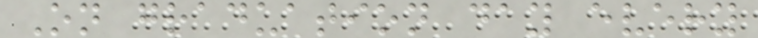On graduation day every
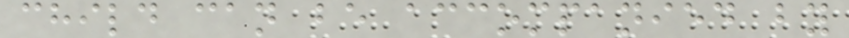child can be accompanied by
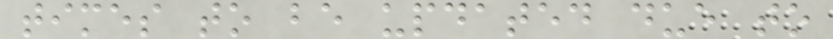times to be updated due to
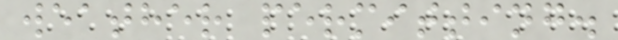weather permitting.
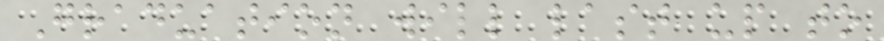Graduation will last up to
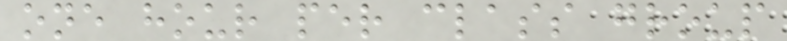one hour per class group
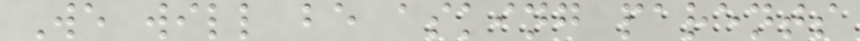We will be asking parents
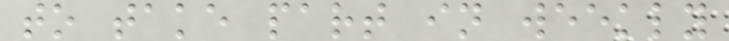to take part in weekly
